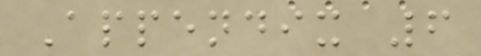Appendix 6
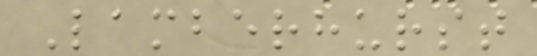Lamberhurst
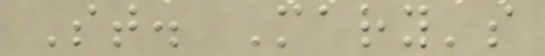St. Mary's
